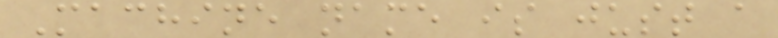Machine name is just a
